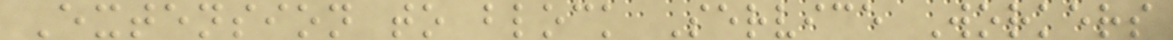Extension to block Service Workers
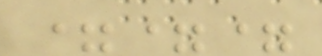===
